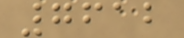7612
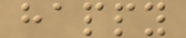happy
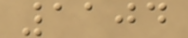1104
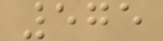575
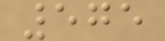575
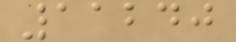11240
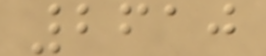2610
